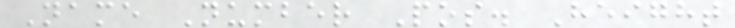Name Number Pos. Height
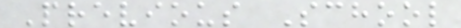Previous School
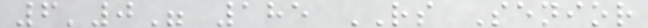6'0" 185 RS Senior
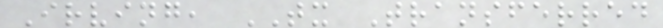Irving, TX Transferred
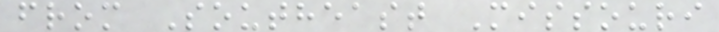from Southeast Missouri
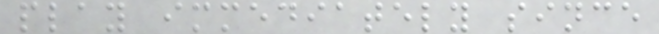play immediately since
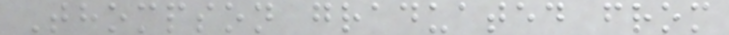Thompson graduated from
